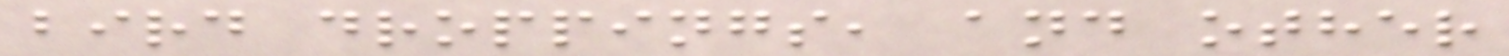bird droppings, and other
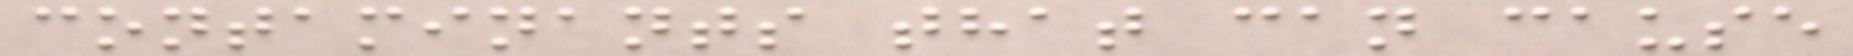contaminants that can cause
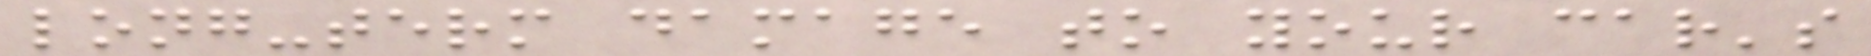long-term damage to your car's
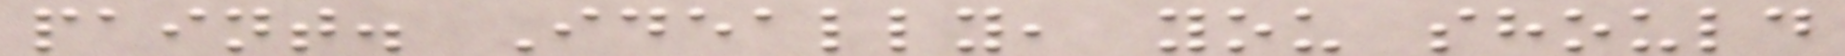paint. Ideally, you should
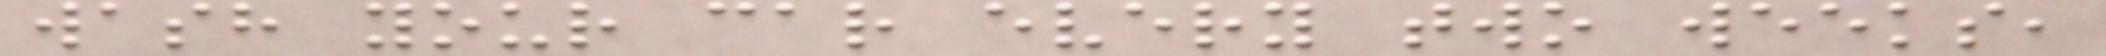wash your car every two weeks,
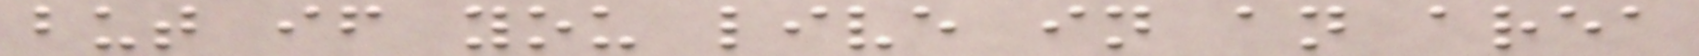but if you live in an area
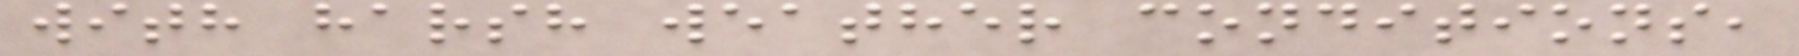with harsh weather conditions,
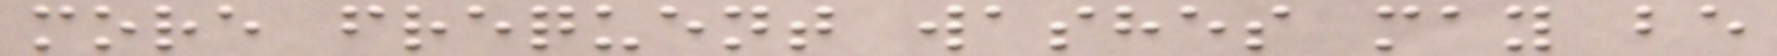more frequent washes may be
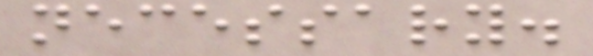necessary.
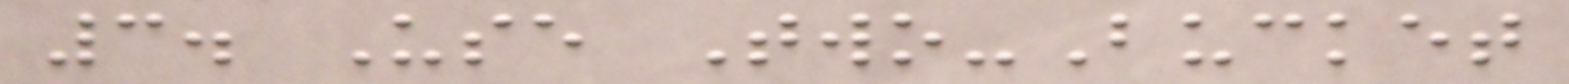3. Use Two-Bucket
